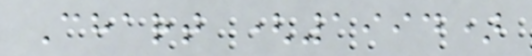Chart (1994)
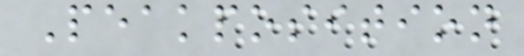Peakposition
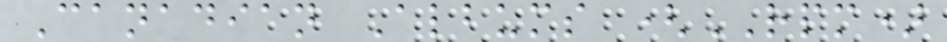Canadian Albums (RPM)
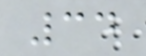34
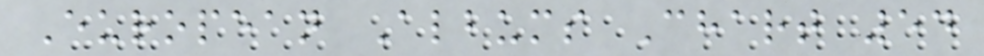European Albums Chart 54
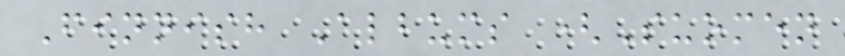Finnish Albums (Suomen
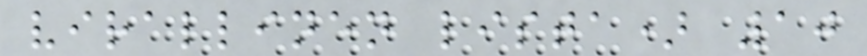virallinen lista) 10
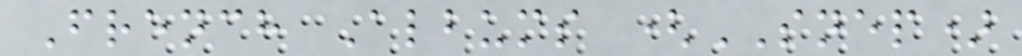French Albums (SNEP)
